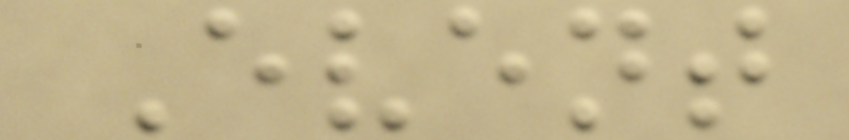Event
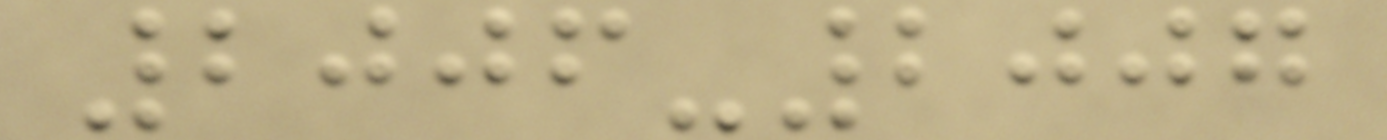2006-2007
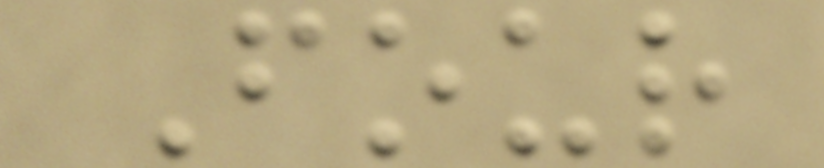Four
